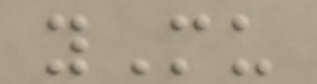yMu
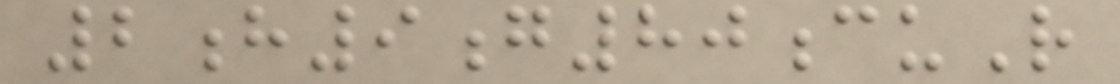2h9g80cuR
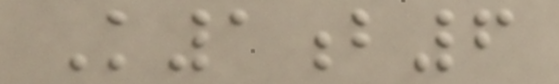K1b6
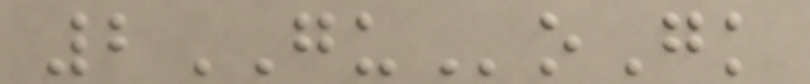2GUoGk
